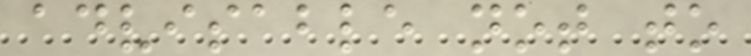advisable not to
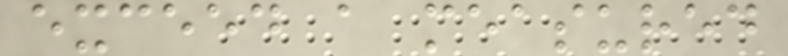exceed a measured
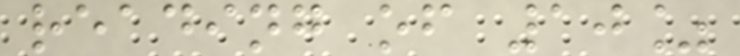reading of 10%
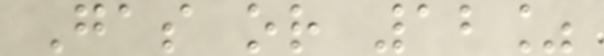Gas or 12%
